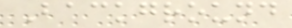Background
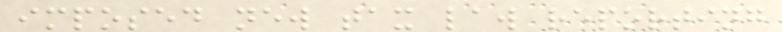imposed new tax law reporting
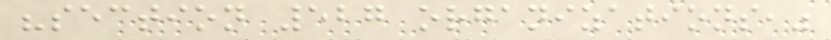"section 527 organizations,"
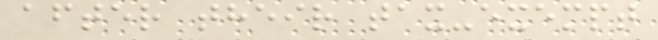after their tax-exempt
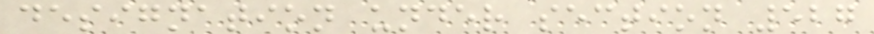designation under section 527
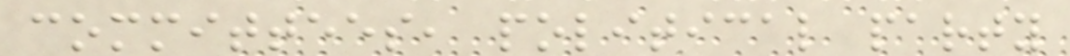committees, political party
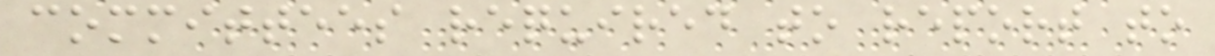committees required to report to
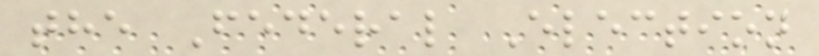the Federal Election
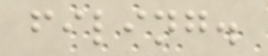filing.
